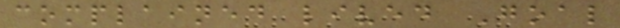complained lived Goal
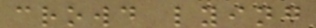crowd lying
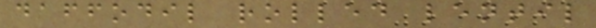daffodil rolled lentil
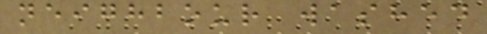neighbour washed
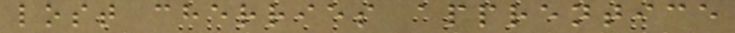lost cherries apprentice
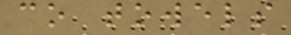co towels
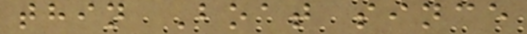thin Boat since
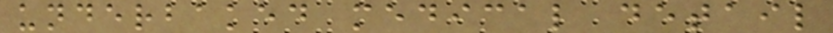underbaked medical detail
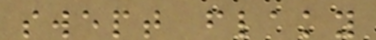swept flaky
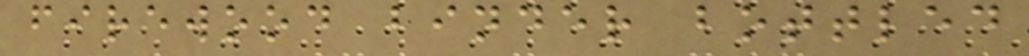firewood binder bottled
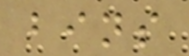bins
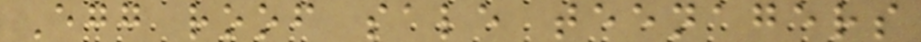Egg roof sale teenagers
